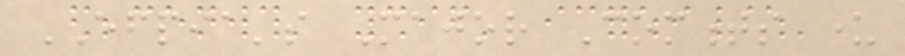EFPIA's Major Comments under
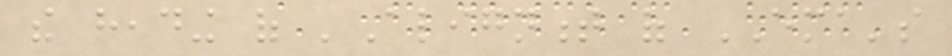the heading of 'Alignment of EMA's
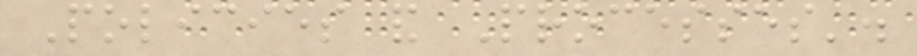Policies and Processes'.
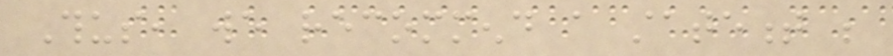Thus, we recommend a statement be
